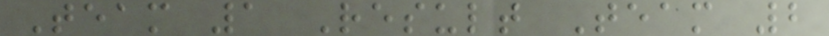Team 1 Result Team 2
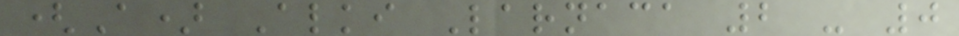(A) Alki Larnaca 2 - 0
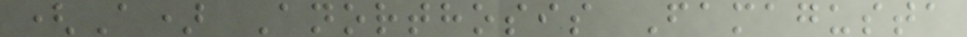(A) Anorthosis Famagusta
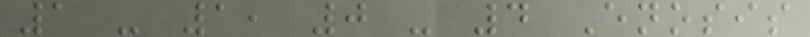1 - 1, 0 - 4 Enosis
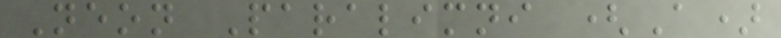Neon Paralimni (A)
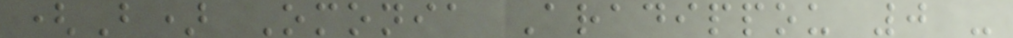(B) Omonia Aradippou 0 -
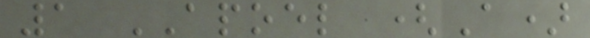1 APOEL (A)
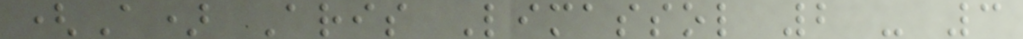(A) Aris Limassol 2 - 3
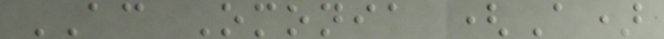AC Omonia (A)
